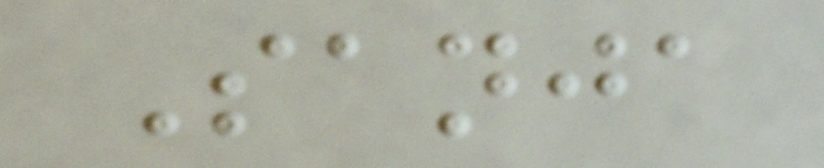Sanja
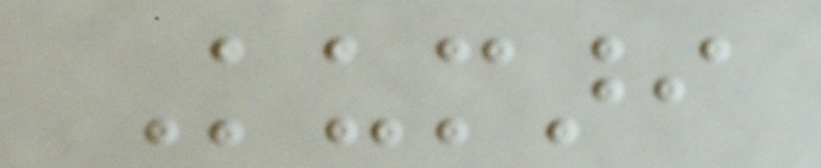Kumari
